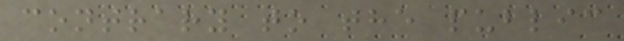contrary to the public
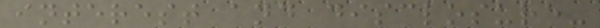interest and disclosure-
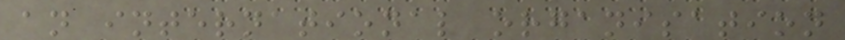an international organisation
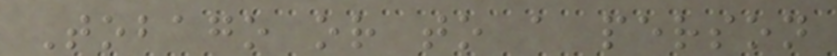Tobago or to a person
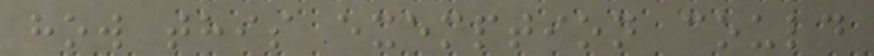how this exemption could
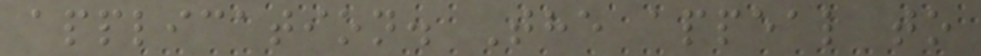application. The appeal to
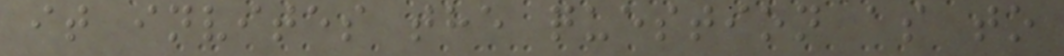it invites the question as to
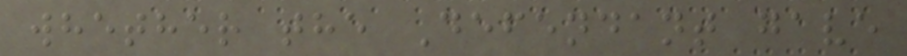whether the Defendant gave
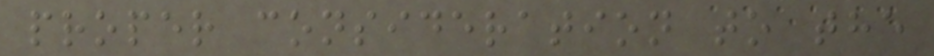proper consideration to the
